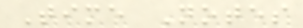Time Notes
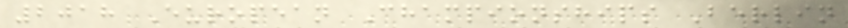2018 European Championships Berlin
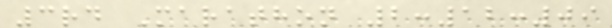3rd Marathon 2:12:09
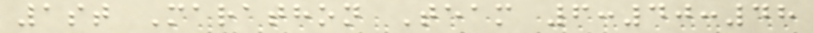1st Marathon Team 6:40:48
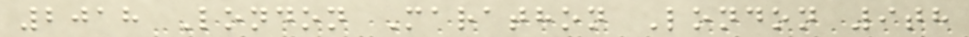2018 London Marathon London 9th
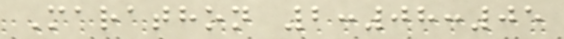Marathon 2:08:05
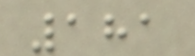181
